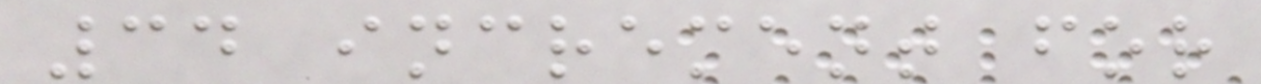34 increment for
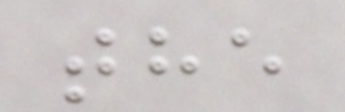the
